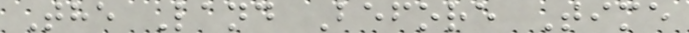The Land Before Time
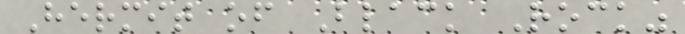Hermit of Black Rock"
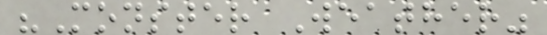"Monster Weather"
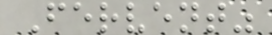Fervent"
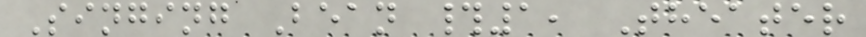Singing Bean #1, Theater
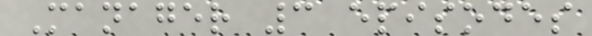Manager 3 episodes
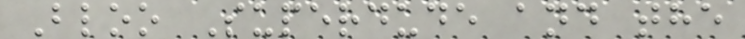Bloo Superdude and the
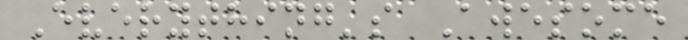Everything's Awesome
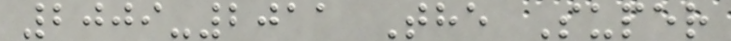2009-2011 The Super
